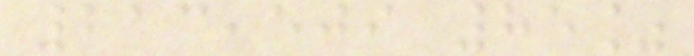213,509 85%
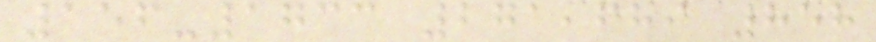156-1733 271,689 858
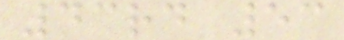43rd 53
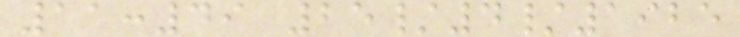11:49 25/4/1925
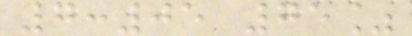7:05 75%
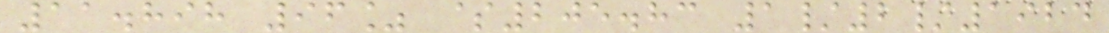11.898 96% $205.83 1/2/1924
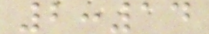2:14
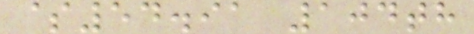$54.91 104th
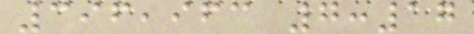396,963 7:17
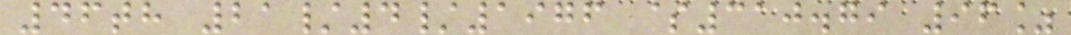46th 21/4/1976 $310.79 96%
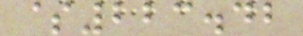$223.42
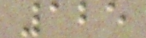125
